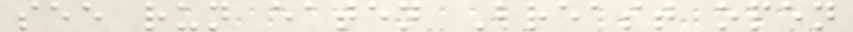see run eaten Breast open
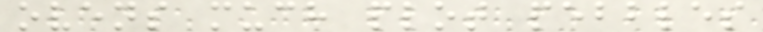ovens much plot pebbles
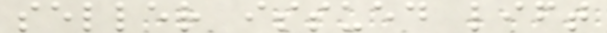seller issued lift
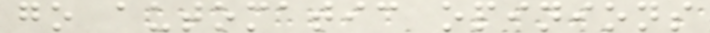go automatic opinions
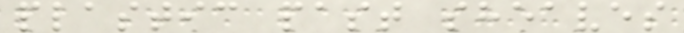plastic past sheaves
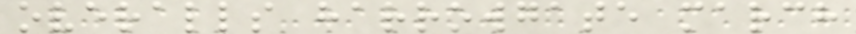overalls harrowgate march
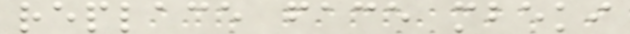replace face mbeki
